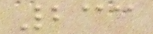233
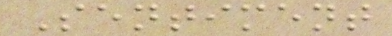Sentiment
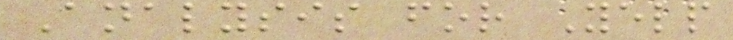Analysis for Yelp
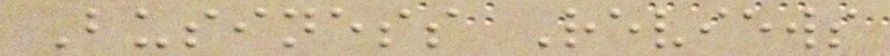Business Reviews
